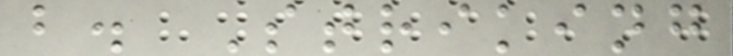b. Striking
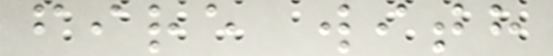fire with
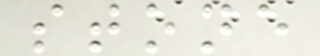stone
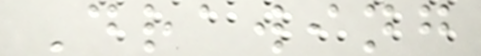Drawing
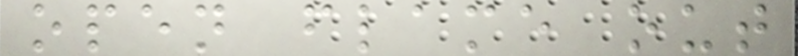open flame out
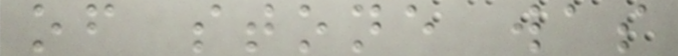of stone was
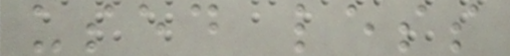used less
